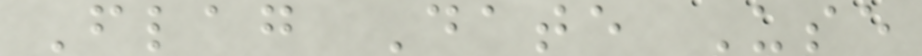Flag Date Use
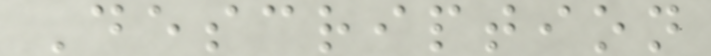Description
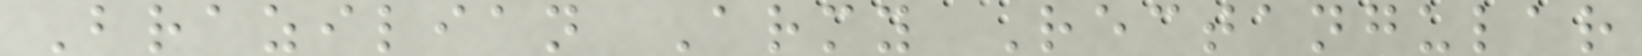Brazilian Army Rectangular
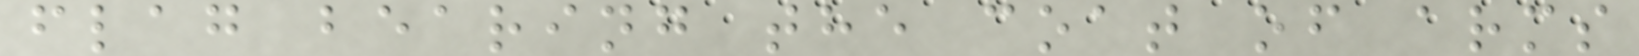flag bearing the coat of arms
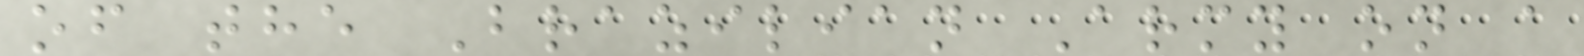of the Brazilian Army on a
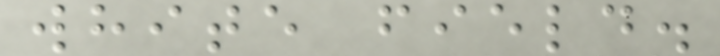white field.
